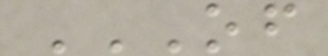OF
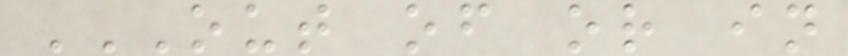OUT OF OR IN
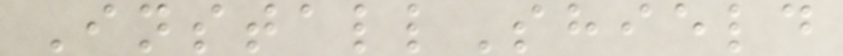InstallShield
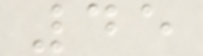45
